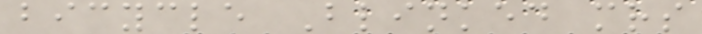bicycle Blinked mrs
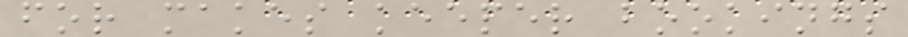for makes keeper bookings
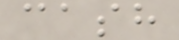cash
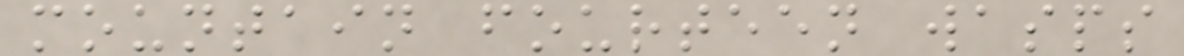mountain fourteen wasps
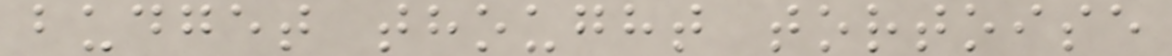budget thought tortoise
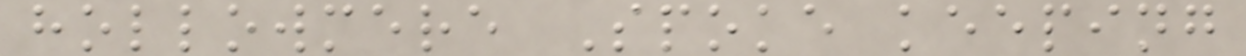hollowmere Spoke keeping
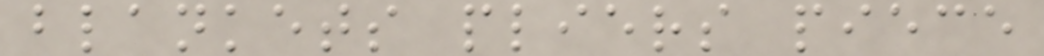blankets pliers piece
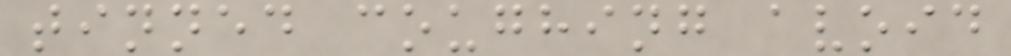tinned coughing avoid
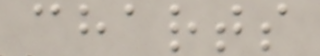charts
